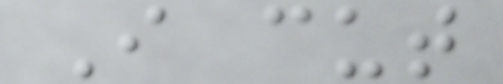I cut
